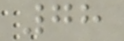78
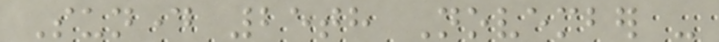Sunday 25th November -
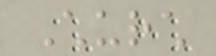Church
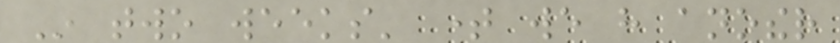In two weeks' time we have another
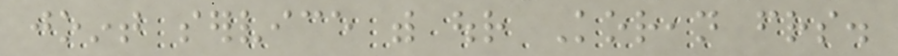joint service with our Korean friends.
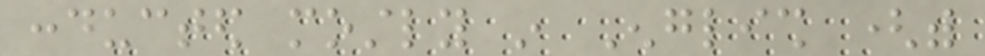conducted mostly in English (with
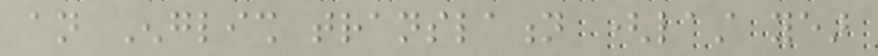an English translation (last year
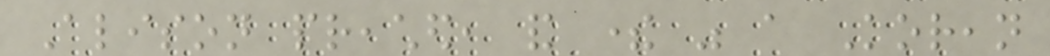Alison preached, and there was a Korean
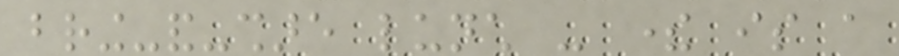bring-and-share lunch - there is a
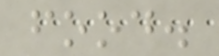food.
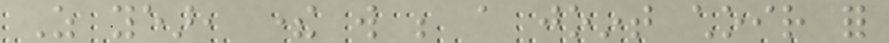As year, there will be a joint choir for
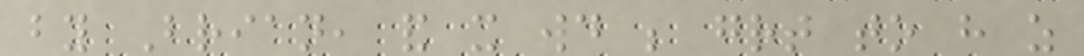by Brian, and it would be great to have as
